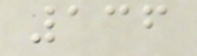136
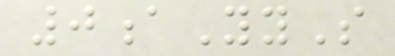0aYyS
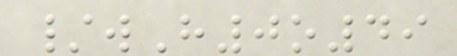/wH0o49
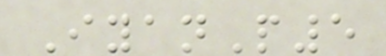IyanP5
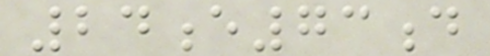24e73d
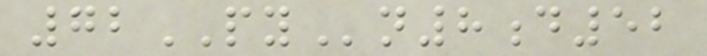72PYn8d52
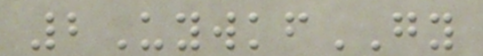2UywkfGY
